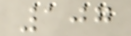107
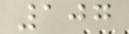107
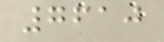7610
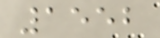1552
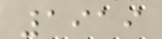1919
